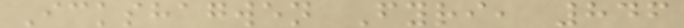Ickshagwen Fyri, 846
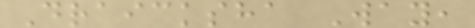Draicksha Way,
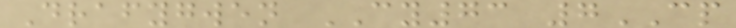Drafygwen CY73 7CP
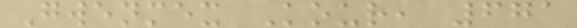Gwenmex Kour, 671
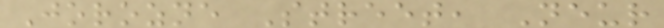Jorozne Street, Neur
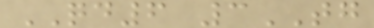QD6 3TG
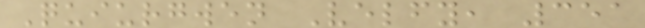Quiurgwen Velfy, 351
